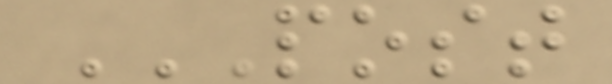POST
